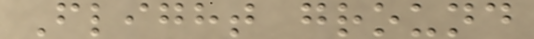Flight ground
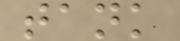tank
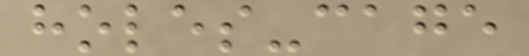holes-cage
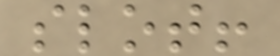slot!
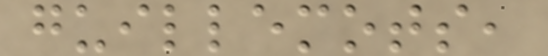guillemots,
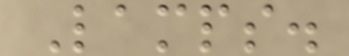Lamps.
